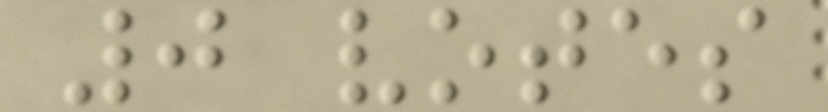0 votes
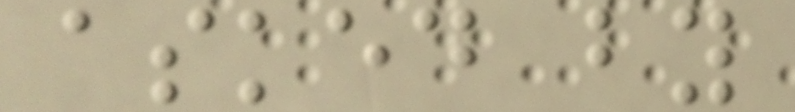asked by
